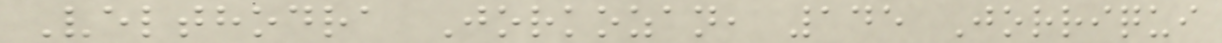Velthodra Jorkozan, 145 Jorriqui
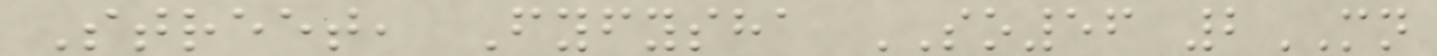Street, Fyfysha SO56 2MN
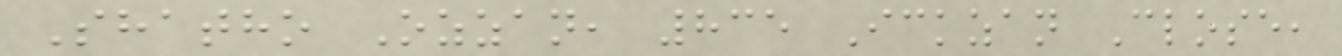Shatho Ozzan, 835 Ickzan Close,
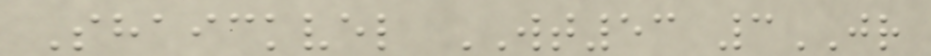Shaickvel WT53 3JR
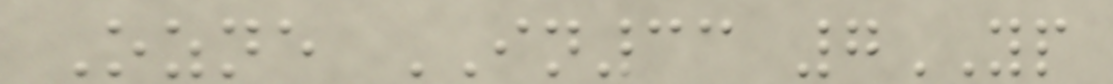Ozne IN33 7YP
